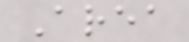Area
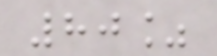80%
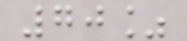70%
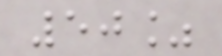50%
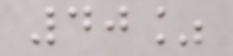40%
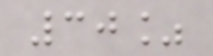30%
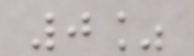0%
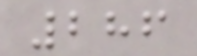286
